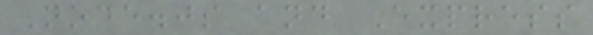Node.js and Express
